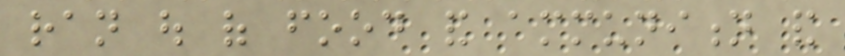ran out of food and ammunition and
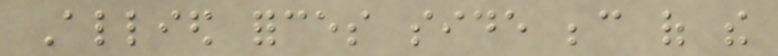Allied forces side because of the
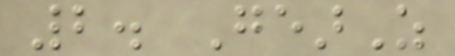2. GearZ
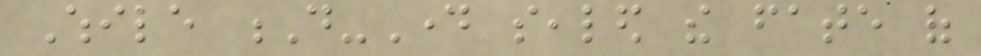While D-Day sealed the fate of
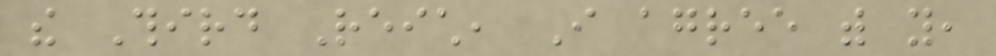the Third Reich, I agree with you,
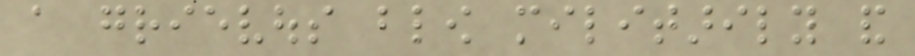a grievous blow militarily and
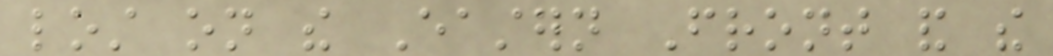lost on the Eastern Front and the
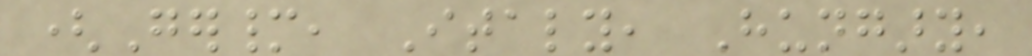(Germany, Italy, Hungary,
